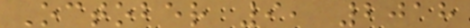October 9, 2018
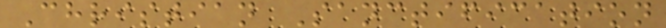Christian Sanctification
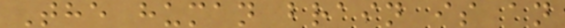The human brain is an
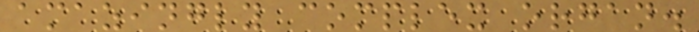amazingly complex organ.
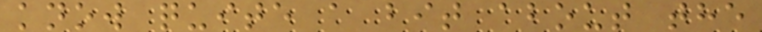know quite a bit about the
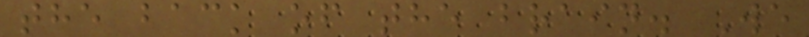the back of the brain. We
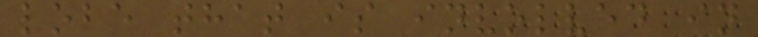lobe that is involved in
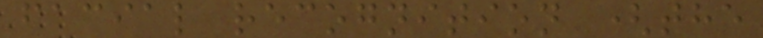facial recognition (the
